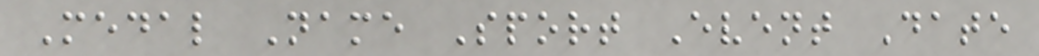Medal Name Sport Event Date
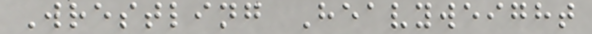Wrestling Heavyweight
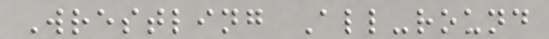Wrestling All-round
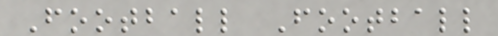Football Football
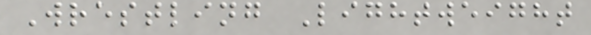Wrestling Lightweight
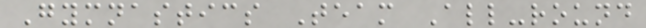Gymnastics Team All-round
